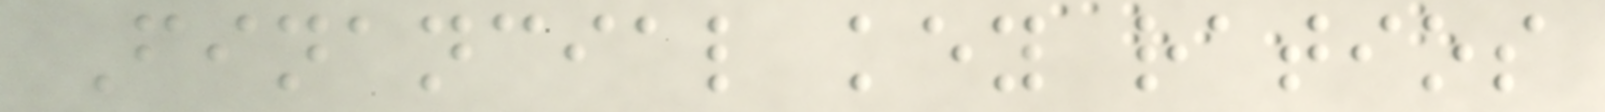Financial key ratios
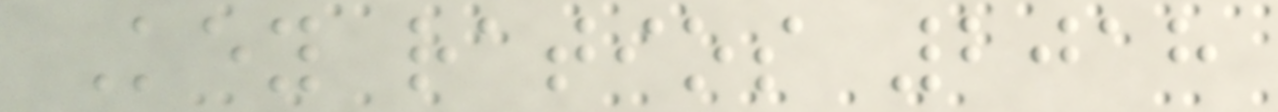Key ratios 2018
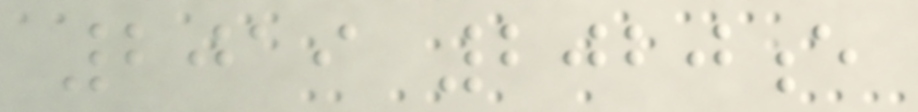2019 2020e
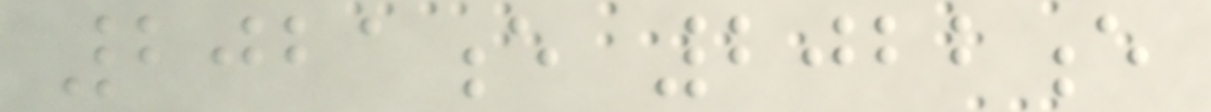2021e 2022e
